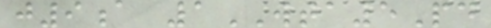j9a 1WTA5Pd
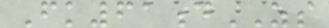Fk61dZS
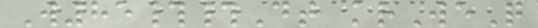W85##Dt krWeQ
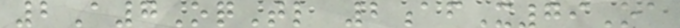2A7OqTl 2afX79Oa
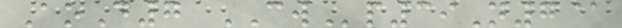AoD7 CWp39N7@
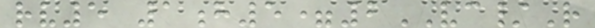rv5 1h5=2VC/R
